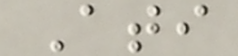Ati
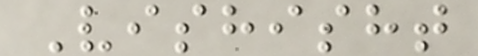Vishisht
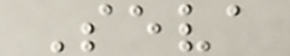Seva
